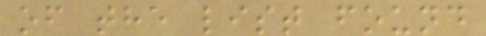of the list found
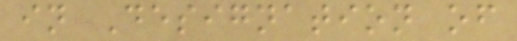in Designation of
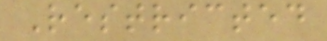Restricted
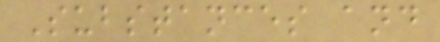Substances and
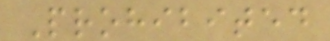Prohibited
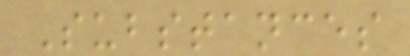Substances
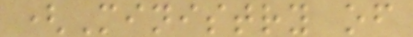(Ministry of
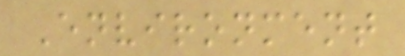Environment
